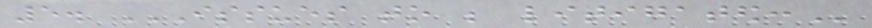5. ISSUES TO BE LITIGATED:
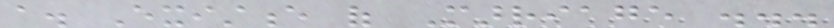a. Existence of Marriage ...
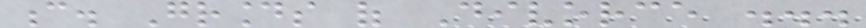c. Grounds of Divorce ...
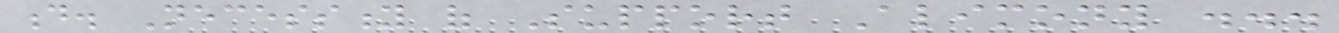d. Necessity of Support Alimony ...
